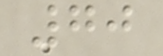70
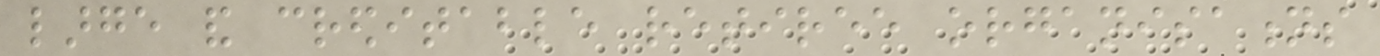large and creditable retiree organisations
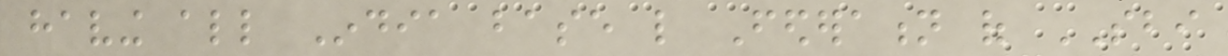having all India base like Federation of SBI
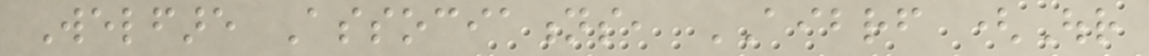Welfare Associations, AIBRF (Our
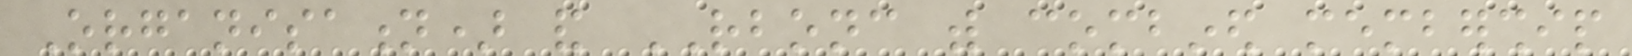Organisation) and RBONC with combined membership
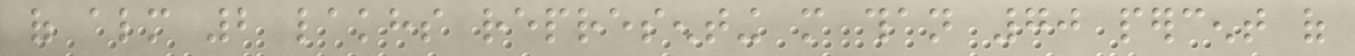of almost 2 lakhs representing more than 70 percent of
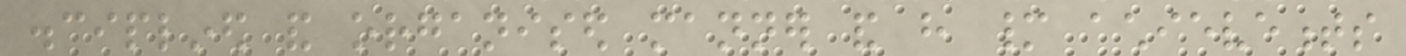disciplined and organised manner and have many achievements
